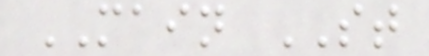MAIN ST
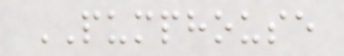PUMPHOUSE
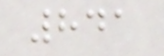841
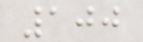100
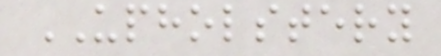UPHOLSTERY
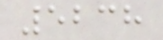5238
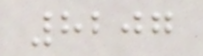8207
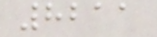8211
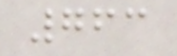763
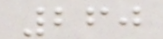260
